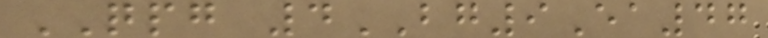QPG 4BG9Ea47
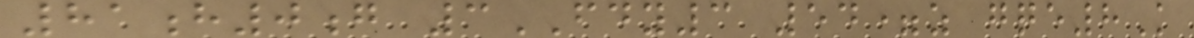81h0g 3FDY3 54=z gqe8K
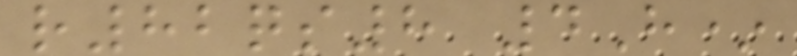r82qs8 4H*
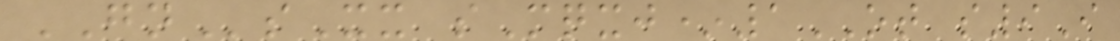GNsXx sMqxj*1OT s9I
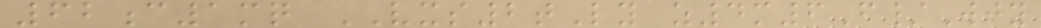62c1mq VXS2tLy z4m6F/Wjy
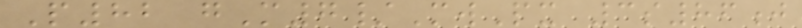P82 gM7/MwPx 3s86j
